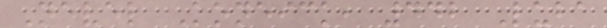Nevel Koneick, 442 Luba
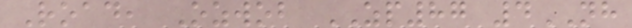Road, Ozwob ZP87 4NH
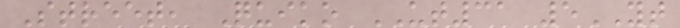Street, Quiko UT31 5YT
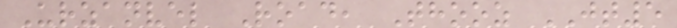Urzanvel Road, Thooz JT5
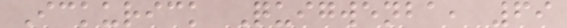Ickurick Quigwenba, 69
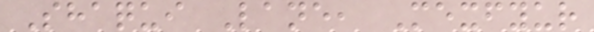Shaqui Lane, Mexfyur
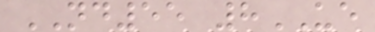ND55 8UE
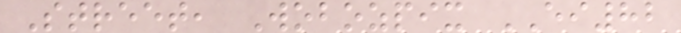Street, Wobozpix EI82
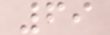69
